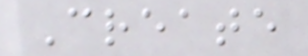Create
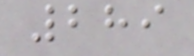289
